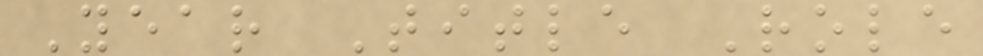Year Title Role
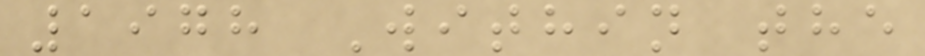1978 Within the
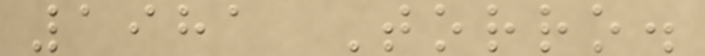1981 Torro.
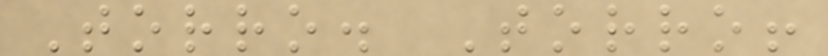Torro. Torro!
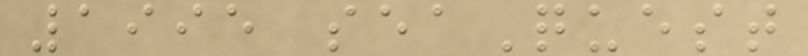1995 seaQuest
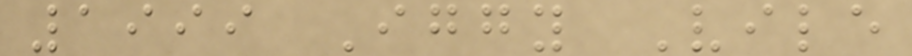1999 Iggy Vile
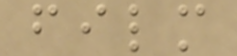film
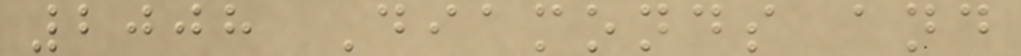2008 Diamonds and
